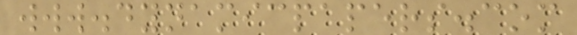www.dynamicpapers.com
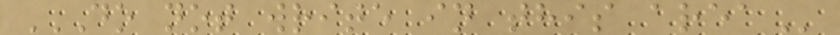DO NOT WRITE IN THIS AREA
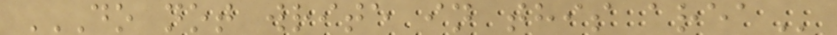DO NOT WRITE IN THIS AREA
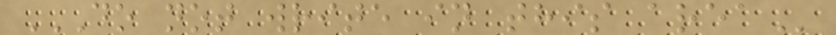DO NOT WRITE IN THIS AREA
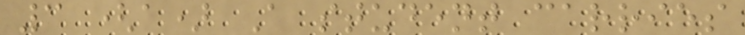3 (a) A student carries
